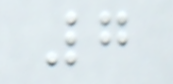7
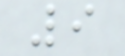9
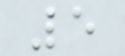5
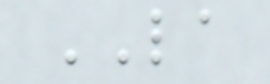LA
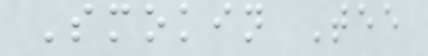Smokin Tee
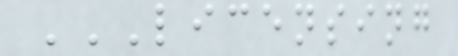LICENSING
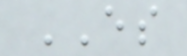ES
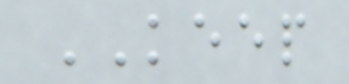KEEP
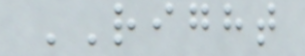RIGHT
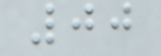00
